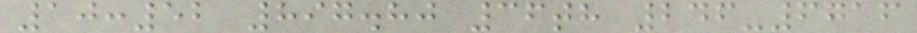10:52 897.80 36th 246-6716
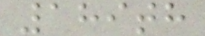189th
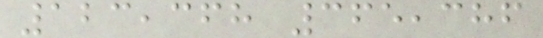123,368 365,386
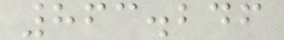863.246
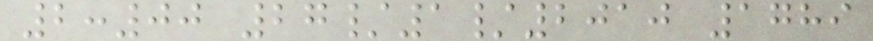2:00 27/1/2010 1789
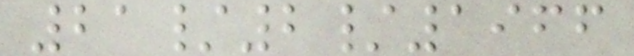21/2/1966
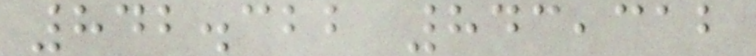842.322 843,312
